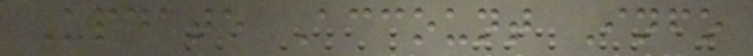Update Account Info
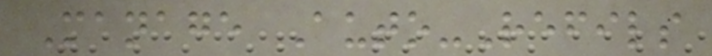Manage Auto-Refils
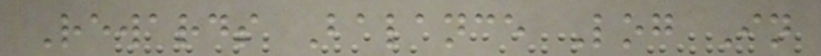Rewards Balance Log In
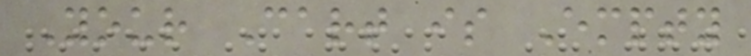Your Cart is Empty
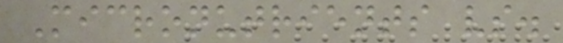Micronutrients vs.
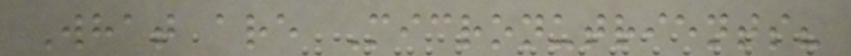What are Micronutrients?
